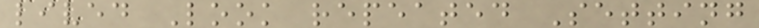lived Look repeated Setting
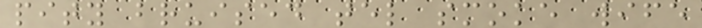pity bruised tel smoke wife
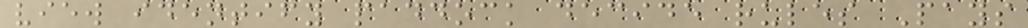view identify paddock decide rules Pays
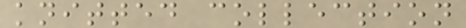knitted collection
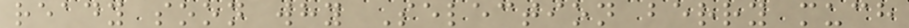ready soon why Selection berry much
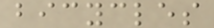bicycles
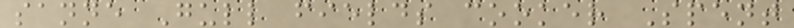sanne Gull fields cooker Spent
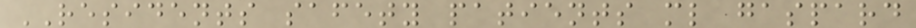RESIDENTS safety patients ml gaspard
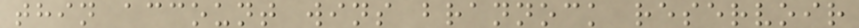thin account wins brannock reservoir
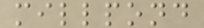millpond
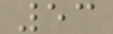53
